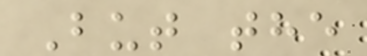But the
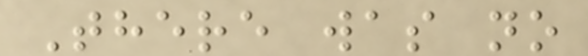There was no
